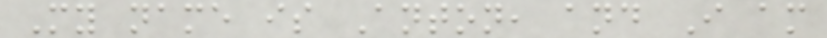My name is Anton, and I am
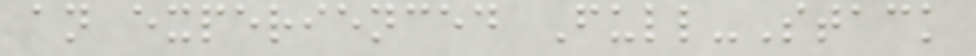an experienced Full-Stack
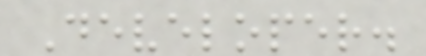Developer.
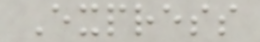Express
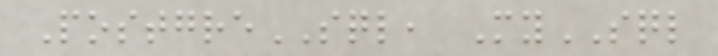PostgreSQL, MySQL
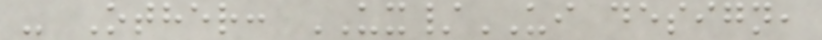- Other: UX/UI design,
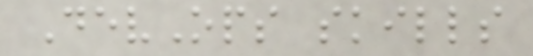DevOps skills
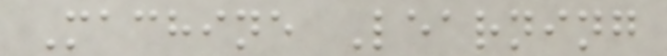Machine Learning
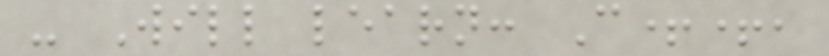- Will learn: C++,
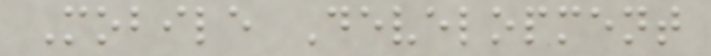Mobile Development
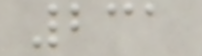231
